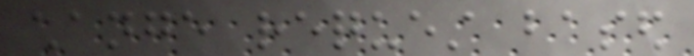change request based
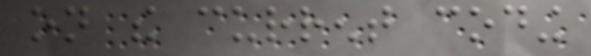on the current coding
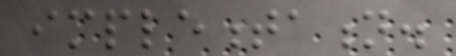implementation.
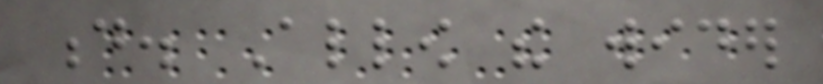d. Allow the wider
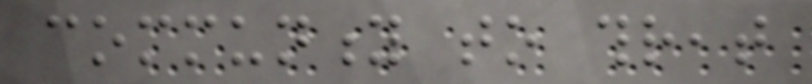community to threat
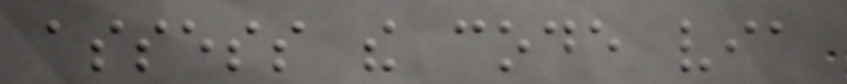assess the code via
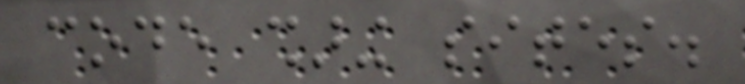code sharing sites.
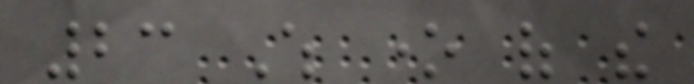23 Which one of the
